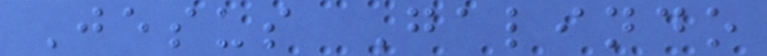Jesus Galindo
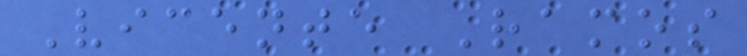Vicente Ramos
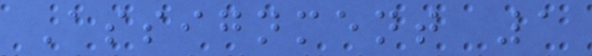Assignment 1
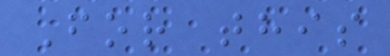For this
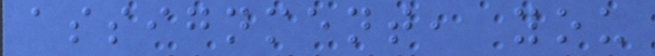assignment, you
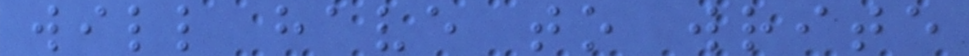will have to write
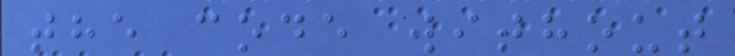the code without
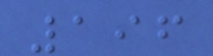196
